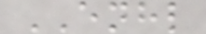ENHL
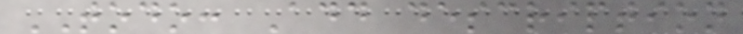TODO: Add description
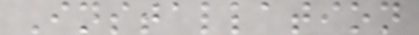Installation
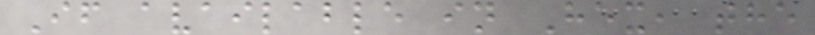If available in Hex, the
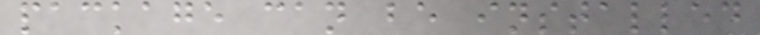package can be installed
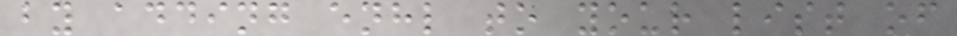by adding enhl to your list of
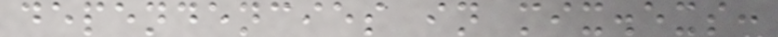dependencies in mix.exs:
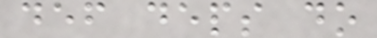def deps do
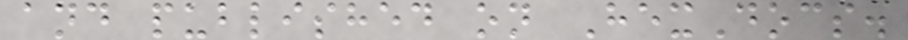and published on HexDocs.
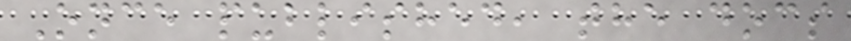Once published, the docs
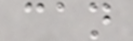can
